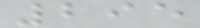295
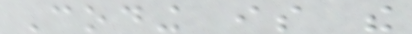Coding is the
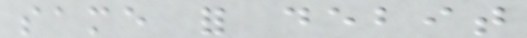same for debit
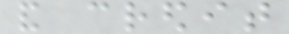and credit
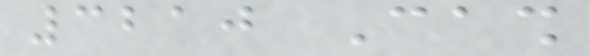3210 Cash
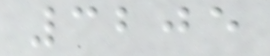3205
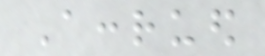Accrued
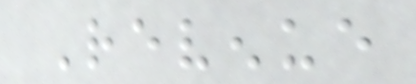Revenue
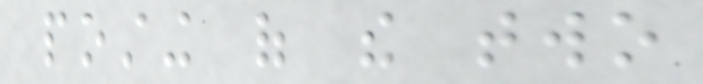posting of the two
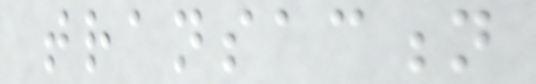transaction
